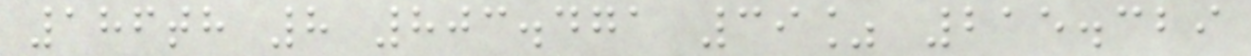186th 8 803.471 39% 215.329
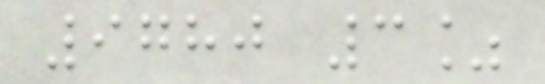9780 3%
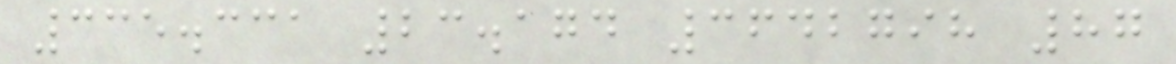335.331 23.174 3642798 87
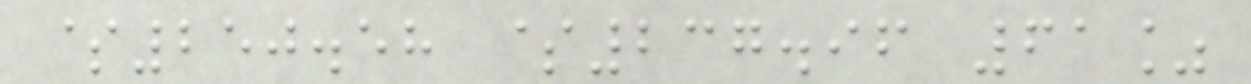$250.58 $237.96 61%
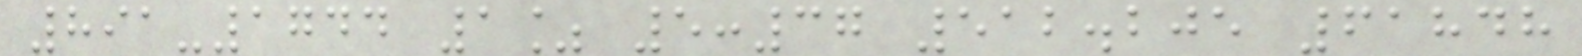891-1744 1% 5:37 512.205 61848
